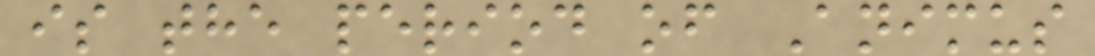is the period of Animus
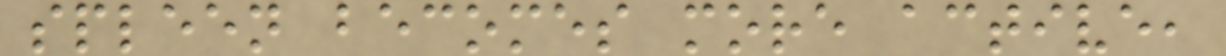spleen becomes more active,
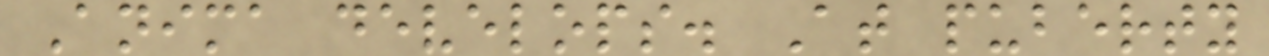Anima develops. At puberty
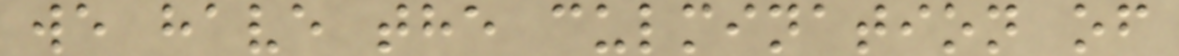we have the culmination of
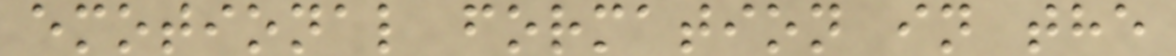emotional formation in the
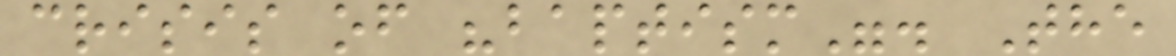crisis of "baptism". The
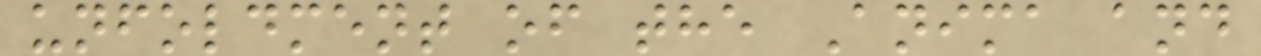unfoldment of the Anima and
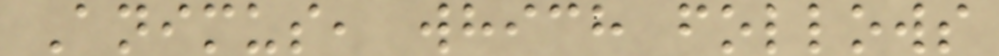Animus, which follows
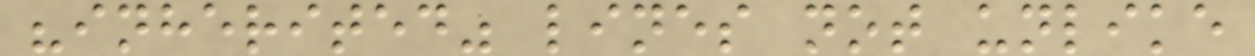"inherited" lines not unlike
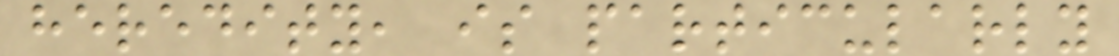heredity, is particularly
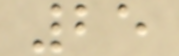25
